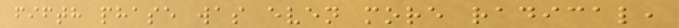fifth phase was even more radical,
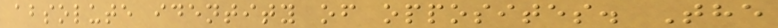absolute identity of opposites. The
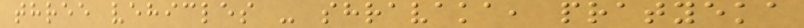three vehicles - shravaka, pratyeka
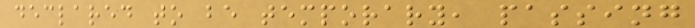declared to be temporary, passing
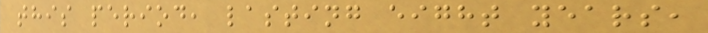this period, lasting eight years,
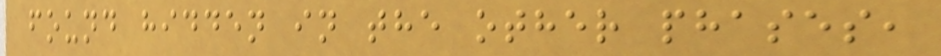found hidden in the other phases,
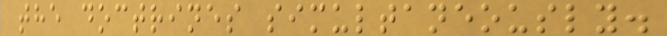the doctrines simultaneously.
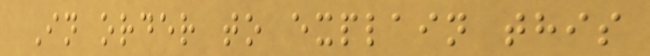In order to explain this
